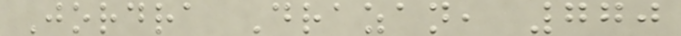Jordra Drazan, 770
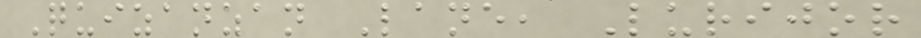Quizanzan Lane, Lurijor
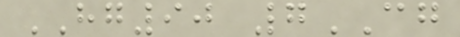HG90 7CG
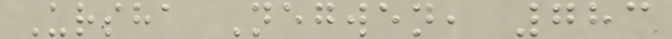Ursha Negwen, 783
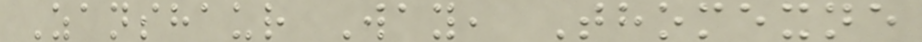Zanshaur Way, Thomexne
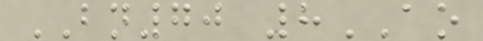BN70 8AO
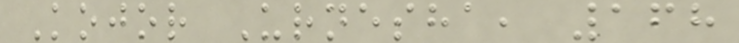Kojor Urnesha, 168
